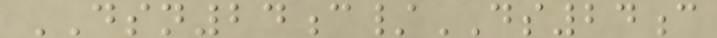DSN24c/DS24c
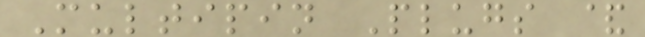Multipin Plugs &
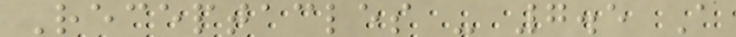Receptacles - 7.5 A
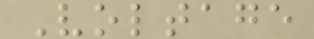Voltage
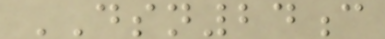DSN24c
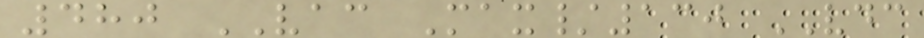480 VAC Max/130 VDC
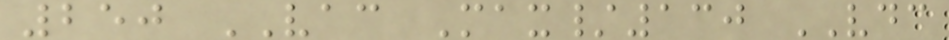250 VAC Max/130 VDC
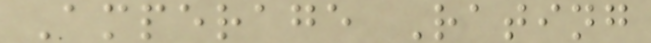Amperage Rating
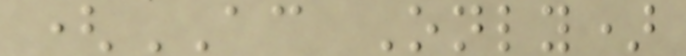(AC Only)
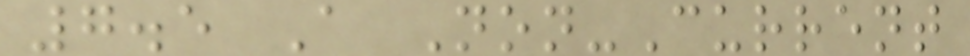7.5 A Non-Current
